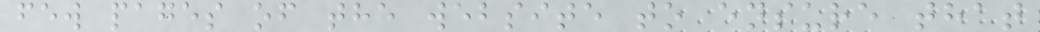few pages of the website to ensure that
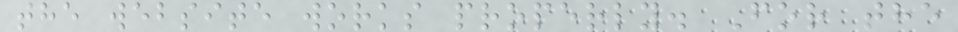the website works properly. For the
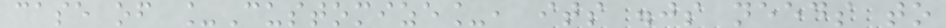case of _Customize_, its .js needs to
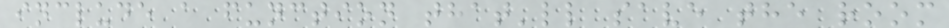include a function that'll save the room
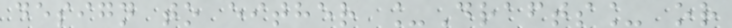design to either _Drafts_ or
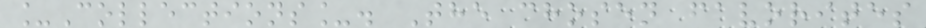_Collections_. The chosen favorites
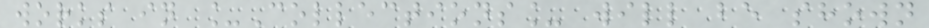works in _Collections_ will be shown
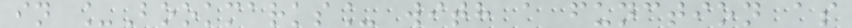in _Bookmarks_ with a function as
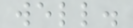well.
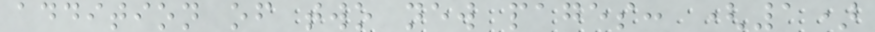addition of two new pages: (1)
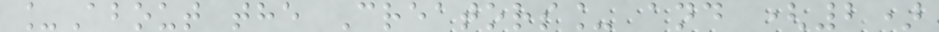_About the Creators_ and (2)
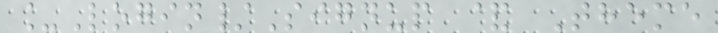_Login/Signup & Theme
